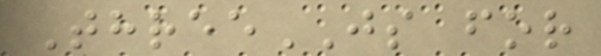ThreeJS for
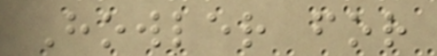Howler for
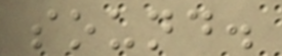sound.
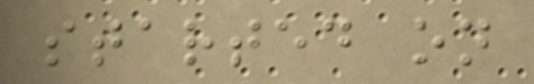started on
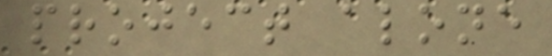project alone
